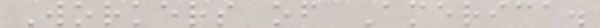Workers of America.
